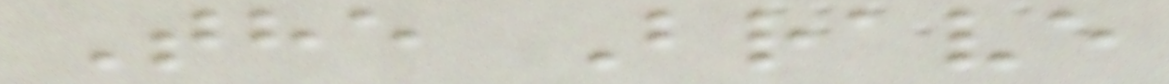The Brave
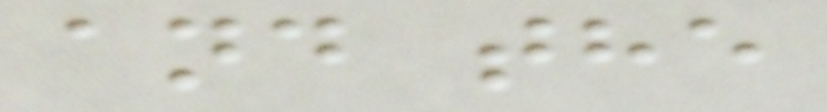and the
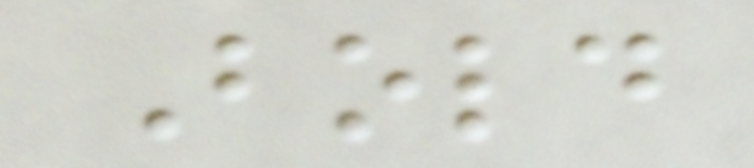Bold
